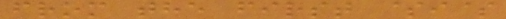from the first $i$
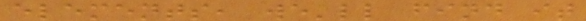elements, we'll find it
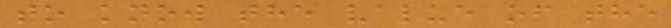to know the value of the
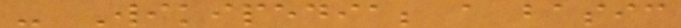- Wikipedia; a basic
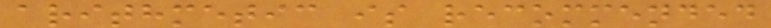arithmetic is recommended
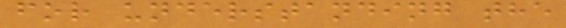for understanding the
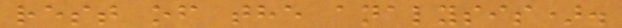rest of the analysis).
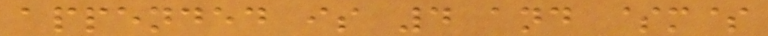appended is 4 and $m$
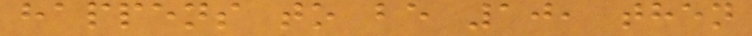happens to be 10, then
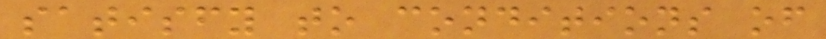satisfy to conditions of
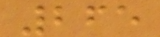265
